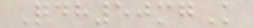Qdh50mgK
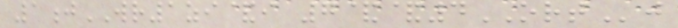1jWR1zi&i 7&&4ORTj
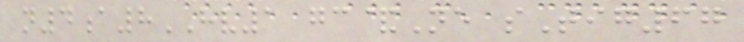n4a8HV1 gc&Ne sTig67
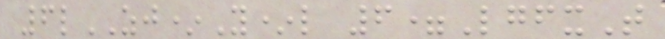6lZJ*Y*l 6=LgfxT
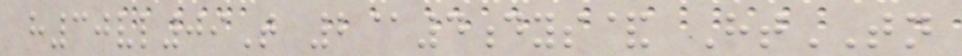h30vl09T 2@4dys& HtTN
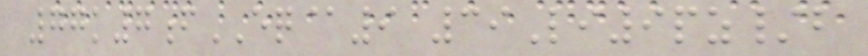77k7fEQ@9 39Li9pz/b
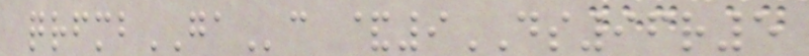qrfmbGAc &9DS96r5
